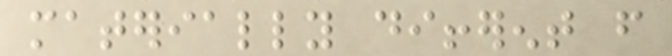materially different from
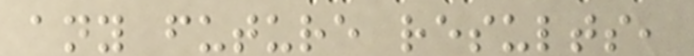any future results,
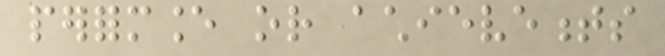performance or achievements
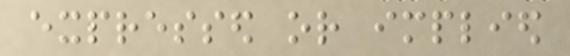expressed or implied
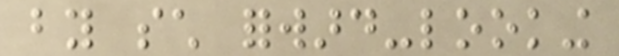by such forward-looking
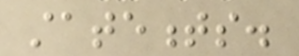statements.
